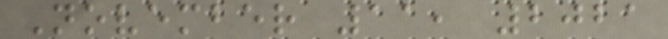November 11, 2021
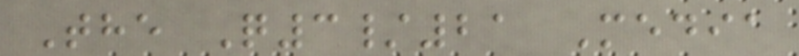The Q3/21 Media
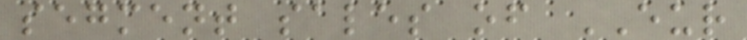segment sales of EUR
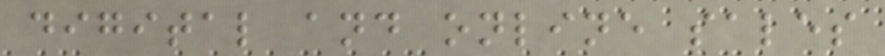digital and online sales
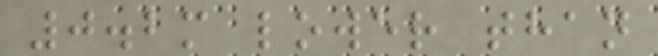0.2m lower than
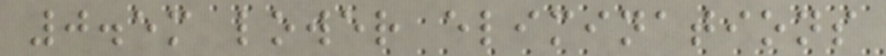0.5m lower eliminations
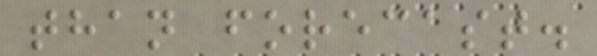than forecast.
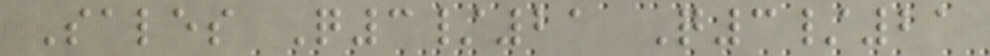Sales Q3/21 Q3/21
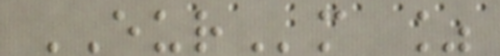EURm %
